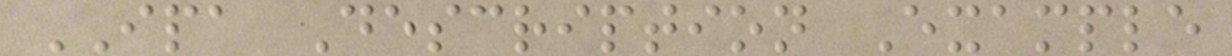IPA Description Example
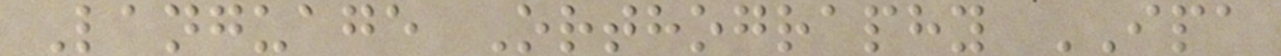Language Orthography IPA
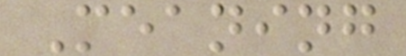Meaning
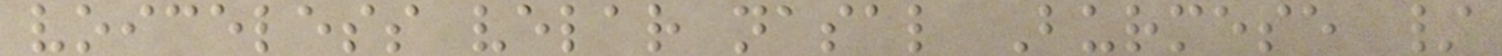voiceless velar nasal Burmese /
